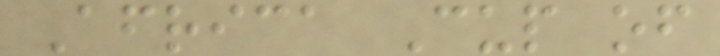Africa Cup of
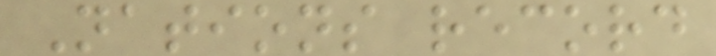Nations record
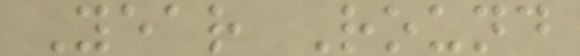Year Round
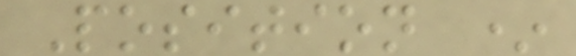Position *
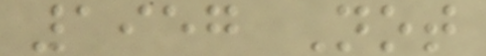1957 Not
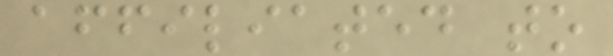affiliated to
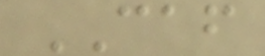CAF
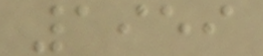1959
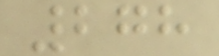278
